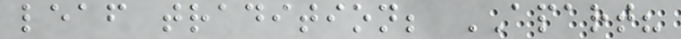leaf tradition; APART?
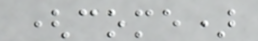(come)
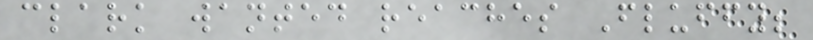clark wanted reaches Fluffy;
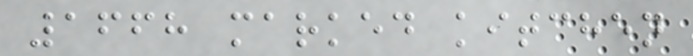1668 marked kitchen
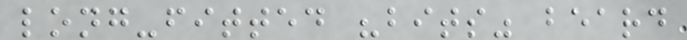long-fitted "bits" beard
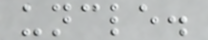uncle.
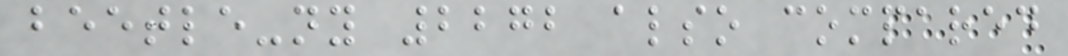beetle-ny 2272 also compared
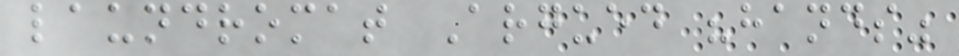laundromat Argued "hands"
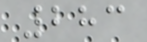283
